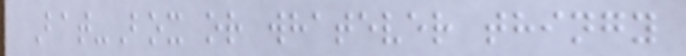Bat-Box or whatever thingy
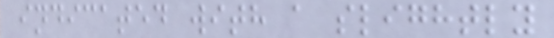indicated with a slightly
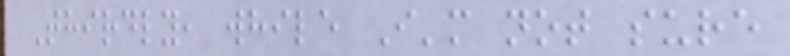Thirdly, while I'm not sure
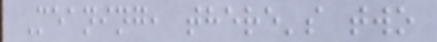Meaning, there's two
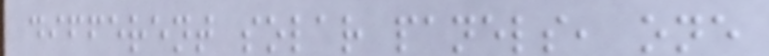different solar panels, one
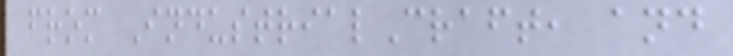from IndustrialCraft, and
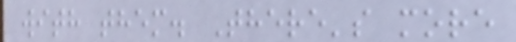with them. There's more
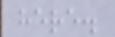here.
